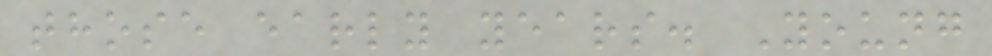those early years. Young
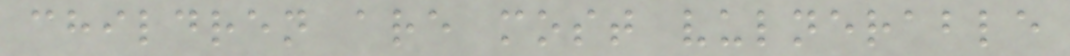children are most vulnerable
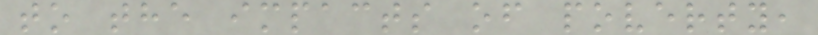to the impacts of poverty,
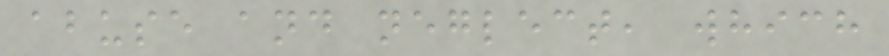abuse and neglect, which
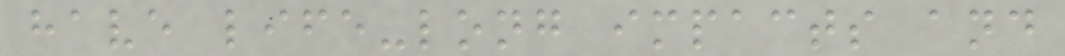have life-long impacts and
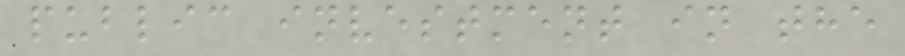public investment in the
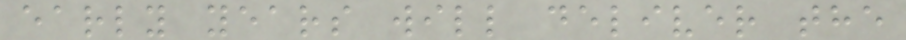early years will deliver the
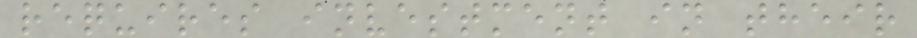requires investment in their
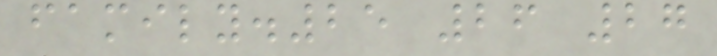family.25 26 27
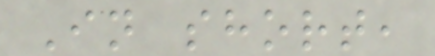In short,
